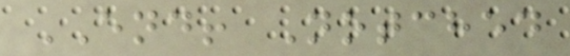END! Notched
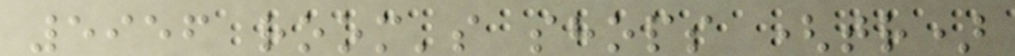5956 room's shops (tr)
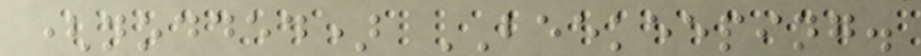(nodded) BEEKEEPING.
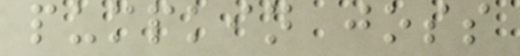pumpkin joss
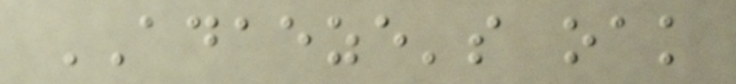ADAEZE's oak
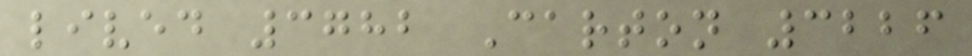lived 3782 Carton 3226
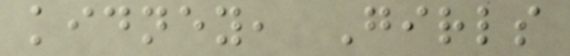kidney, Girls
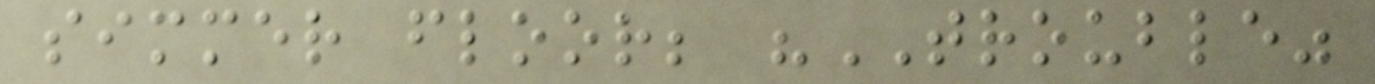simmer floor; "TROUBLE"
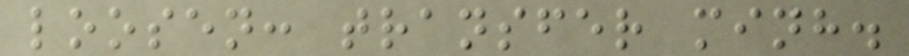loosen: transfer minh.
